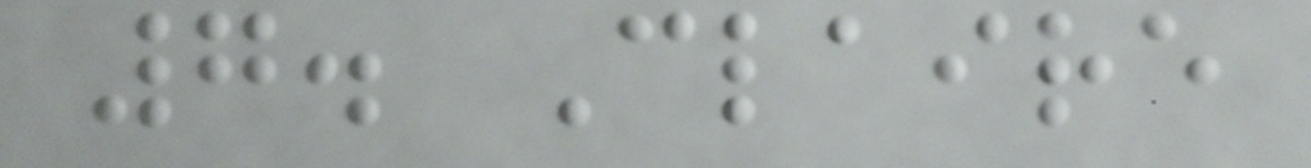7. Claire
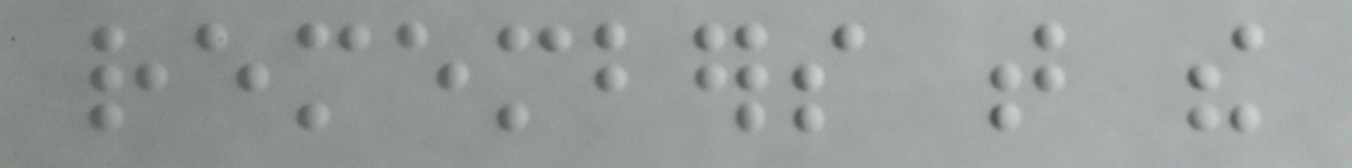remembers that the
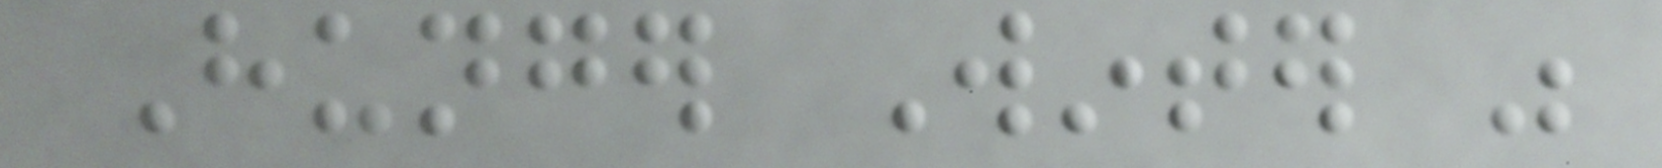Hunger Winter was
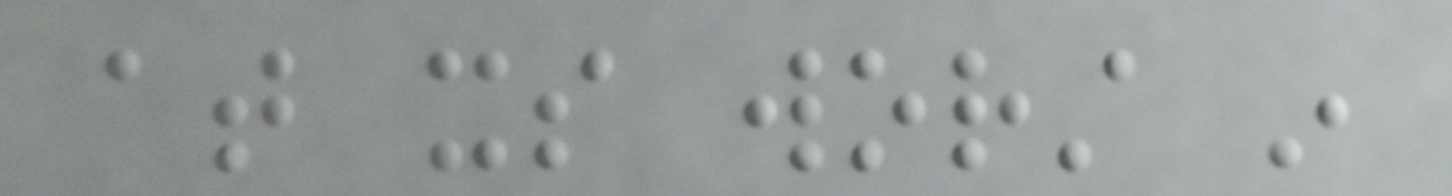at its worst in
